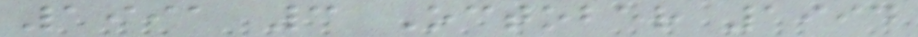1991 3 October 1994
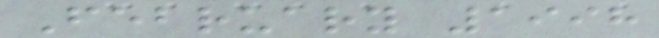February 1998
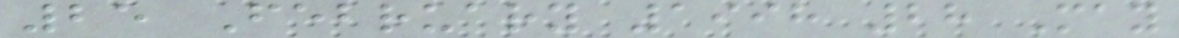25 February 1998 28 May
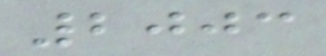2003
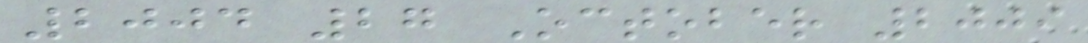2004 27 October 2009
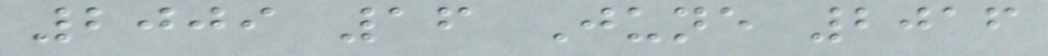2009 16 June 2016
